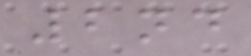2nd
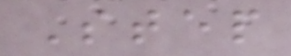Step
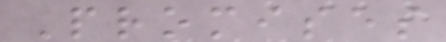Promises
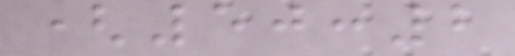(50:2
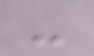-
